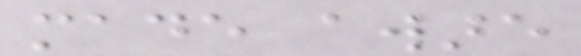made aware
